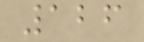126
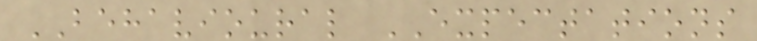BEHAVIOURAL EXPECTATIONS
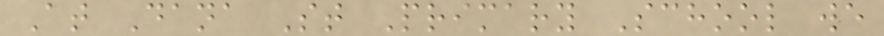At Dana St Primary School we
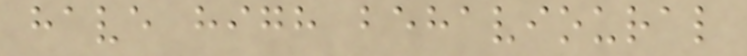have high behavioural
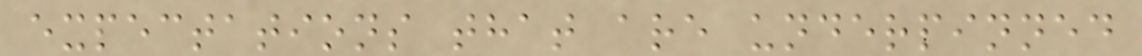expectations that are underpinned
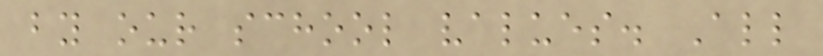by our school values. All
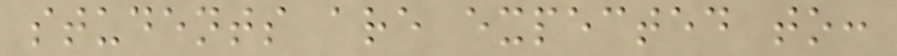students are expected to:
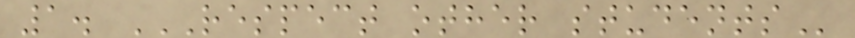1. RESPECT OTHER STUDENTS
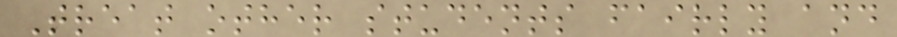Treat other students fairly and
